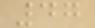47
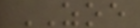ZOE
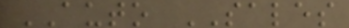AUTO SALES
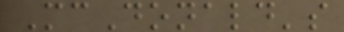McDonald's
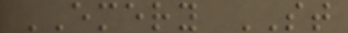EMERY ST
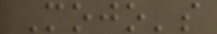Mojo's
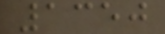1350
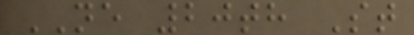NE 20th St
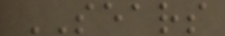SEARS
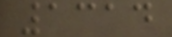1314
